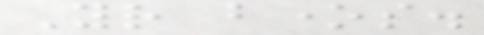Your bones.
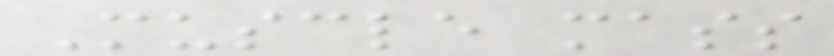Muscle mass
